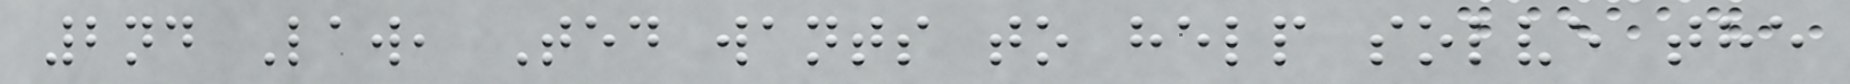2nd Law, Ted wants to help solve the
